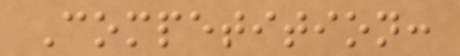Competition:
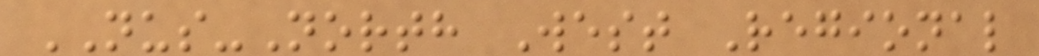NUS-North West Regional
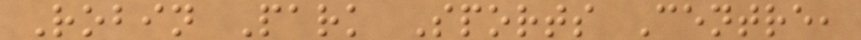Robin Park Sports Centre,
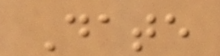Date
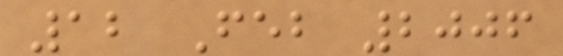12 Feb 2006
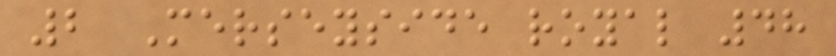2 Merseyside royal 48
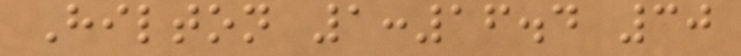Hilton 1:16.4 30
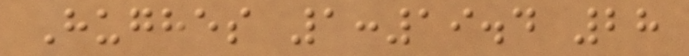Hughes 1:19.4 28
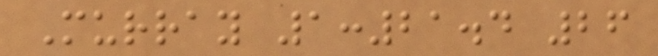Murray 1:21.4 26
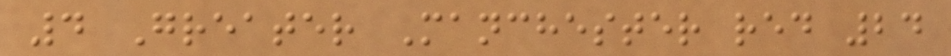4 Greater Manchester red 24
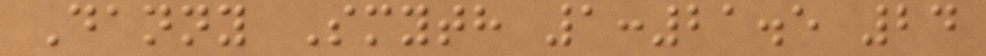Danny Smyth 1:21.5 24
